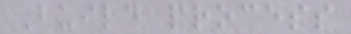Build process
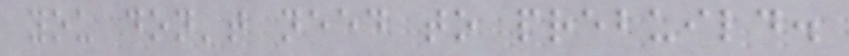you don't need to prebuild.
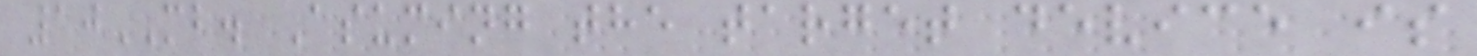10MB. Asuming the target device is
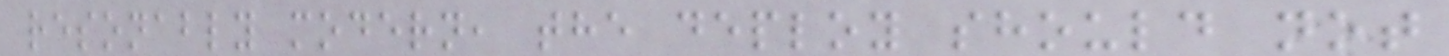resonably modern, the deploy should not
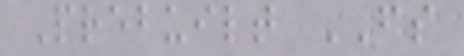Prebuilt FS
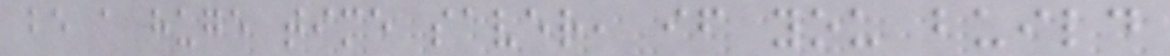be a huge time saver, if you build
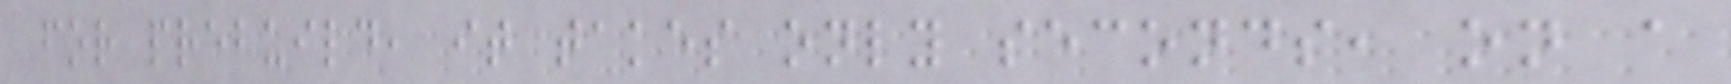for prebuild, it takes only seconds, on a
